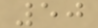50
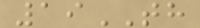19TH
